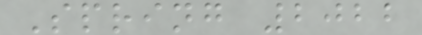Spring 2022
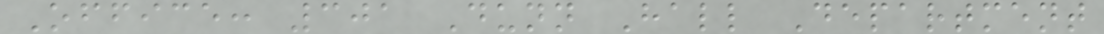Office: 301 Dunn Hall Department
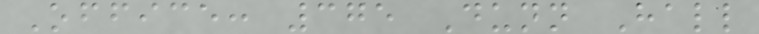Office: 375 Dunn Hall
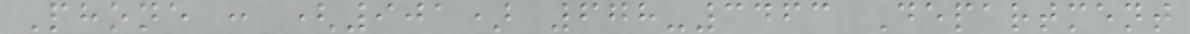Phone : (901) 678-3463 Department
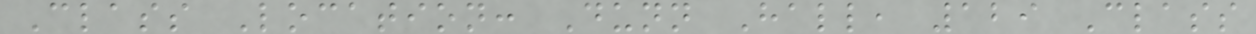Class Location: Dunn Hall, 129 Class
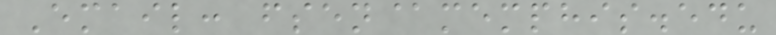Email: fsen@memphis.edu
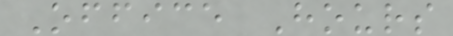Office Hours
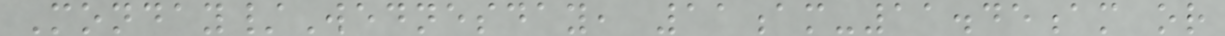Monday/Wednesday, 11am-11.45am or
